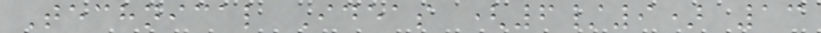Technical Ideas (6/9) 13
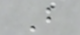B
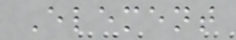Element
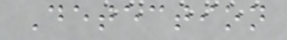Detection
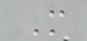M
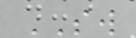SW
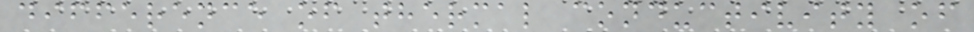difference of thermal conductivity of
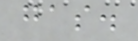gas.
